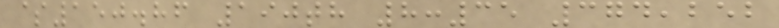$150.86 190th 8:35 374,252
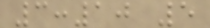3:10 5
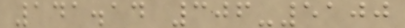141.14 306-5100
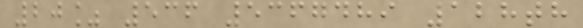20% 536 5367489 128th
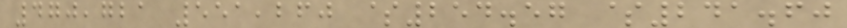470,721 551,260 $254.57 $241.60
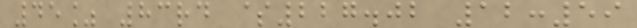45% 83rd $227.02 12:59
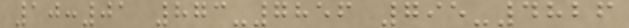10:01 873-7856 795-4826
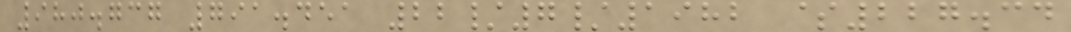980.737 791.451 22/7/1982 $227.34
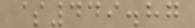$449.87
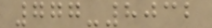777-8032
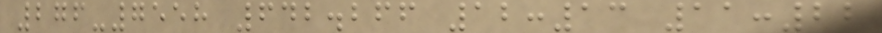276-7558 642.266 12:13 11:22
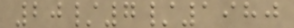20/7/1980
